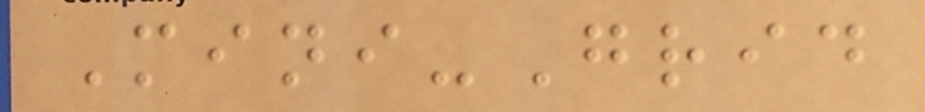Mini-Grid
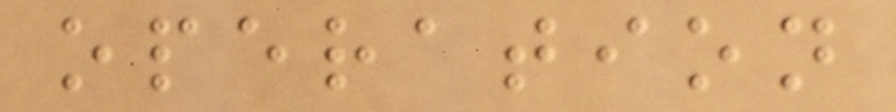operation
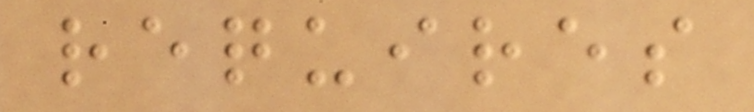requires
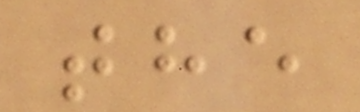the
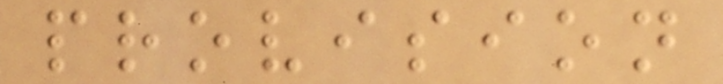provision
